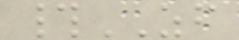#ZF
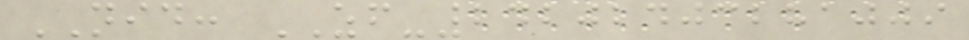NID: ZF-24202403281009
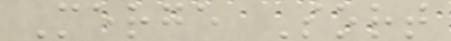Merge Sort
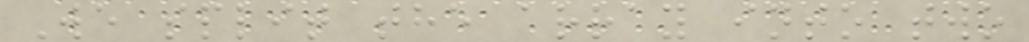We split the array into two
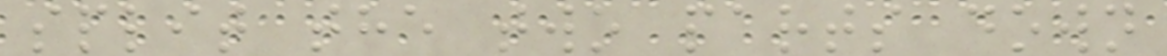split the two parts down
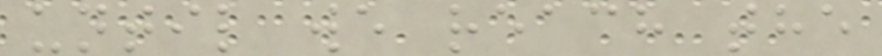until we reach the
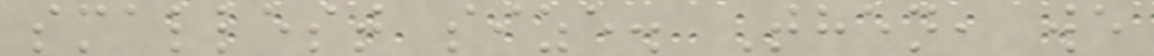smallest size. Then, we
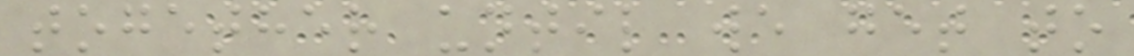together until we get to
